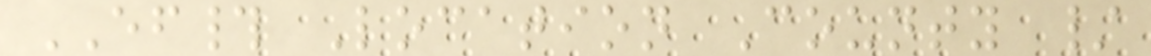EF# Location County /
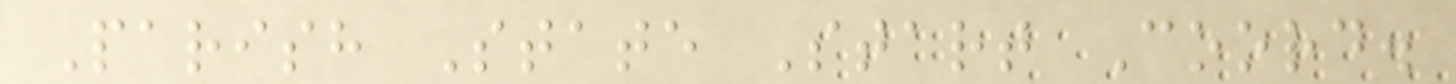Parish State Start Coord.
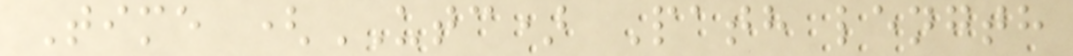Time (UTC) Path length
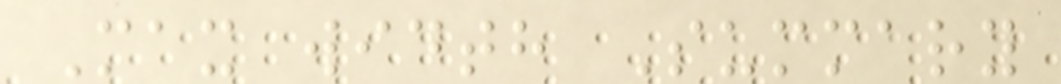Max width Summary
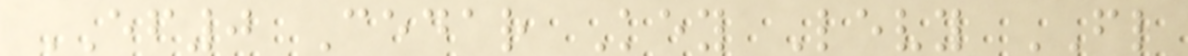EF0 Cedar Key Levy FL
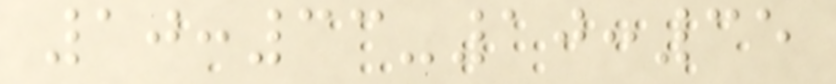10:33-10:35
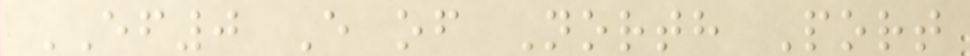EF0 E of North Port
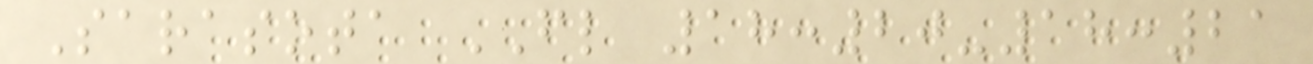Sarasota FL 18:20-18:21
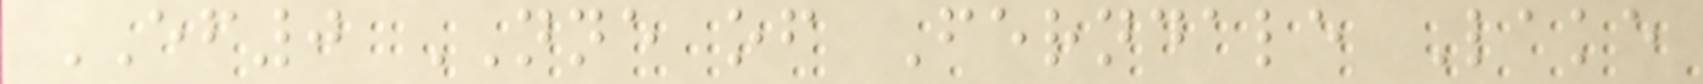EF0 NNE of Ferndale Lake
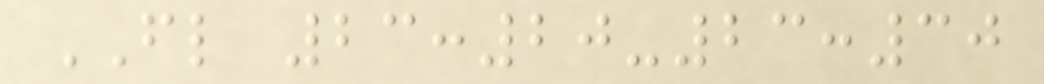FL 23:20-23:30
